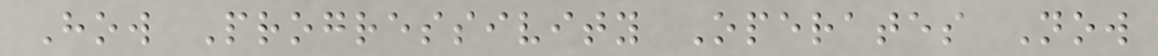How Progressivity Operates Now
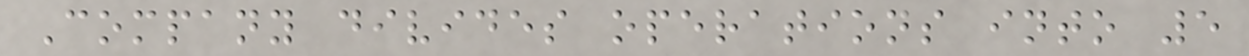Company divides operations into 5
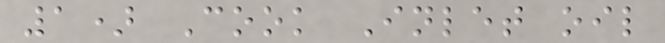1) Cook Inlet oil
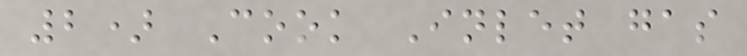2) Cook Inlet gas
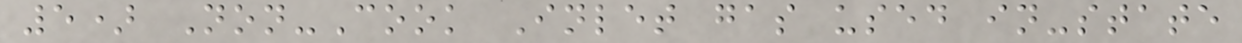5) Non-Cook Inlet gas used in-state
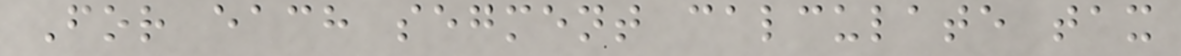For each segment calculate tax
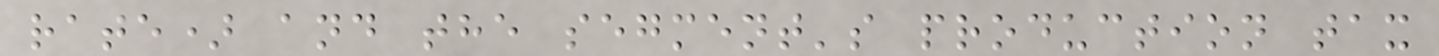rate) and the segment's production tax
